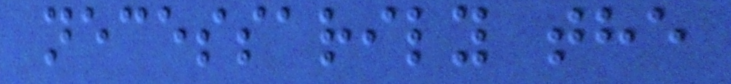necessarily the
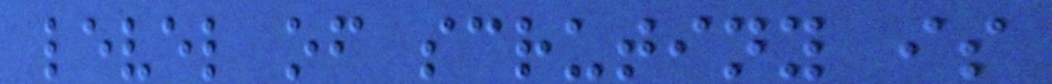level of scrutiny is
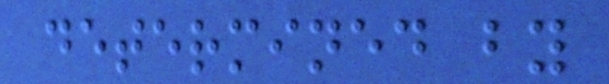determined by
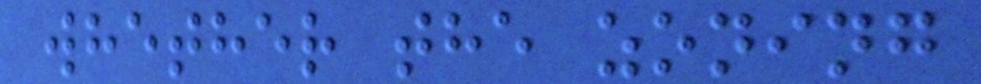whether the zoning
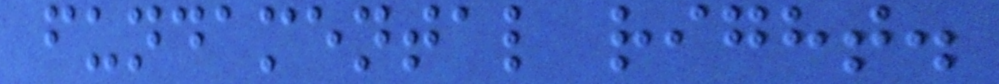fundamental right.
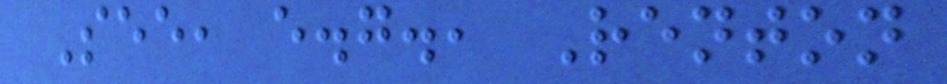See, e.g., Renton
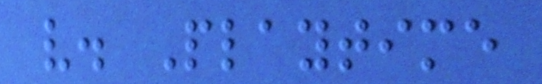v. Playtime
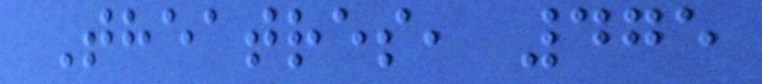Theatres, 475
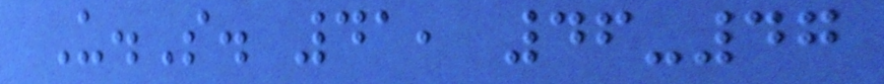U.S. 41, 46-47
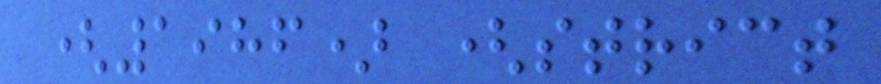(1986) (strict
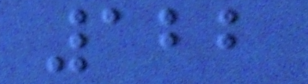122
